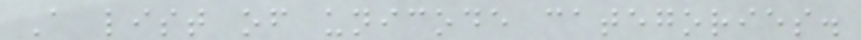A list of unicode categories.
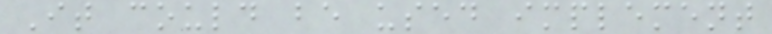It could be used implement
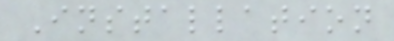Installation
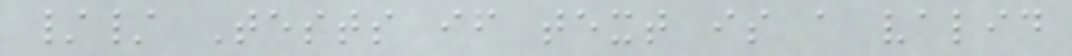// Tests if text is a valid
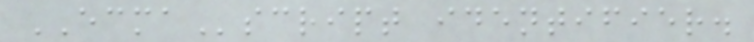ECMAscript identifier.
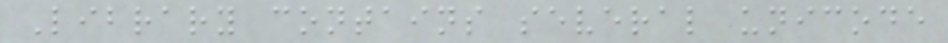Library contains several unicode
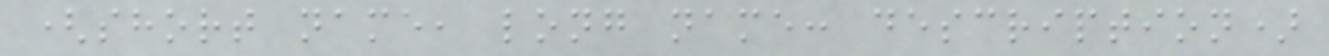(short name, long name: description)
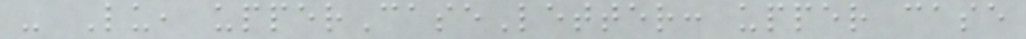- Lu, upperCaseLetter: upper case
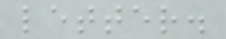letter.
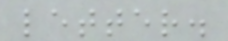letter.
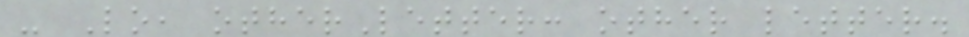- Lo, otherLetter: other letter.
